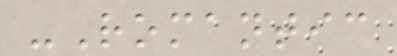-Romantic
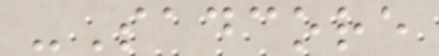-Sadcore
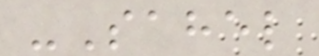-Sahel
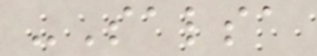-Salsa
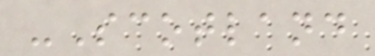-Scotland
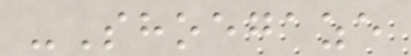-Shoegaze
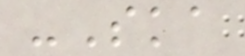-Ska
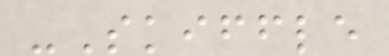-Skiffle
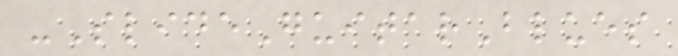-SlideGuitarBlues
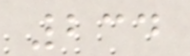234
